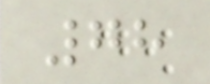78
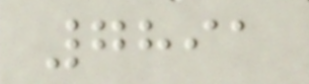7891
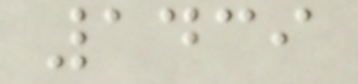1439
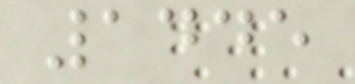1445
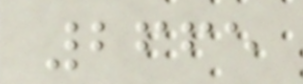2665
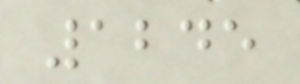1245
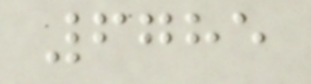6785
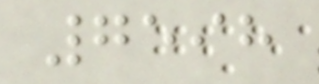7598
